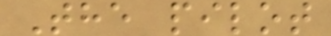The pilot
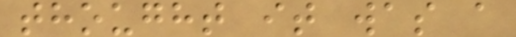thought it was a
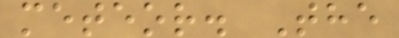meteor. The
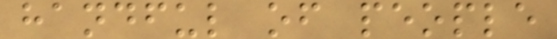handful of people
